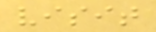visit
